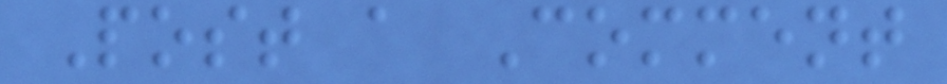Post a Comment
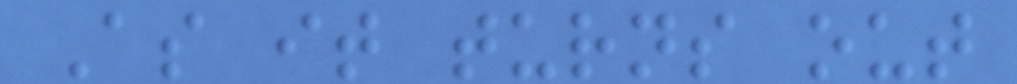As it turns out
